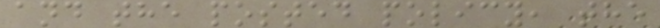and the posted policy, the
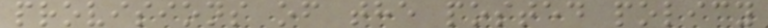provisions of the posted policy
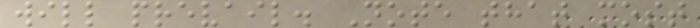will prevail. Note that most
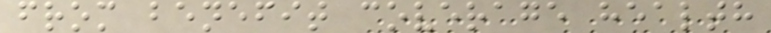from benefit coverage health
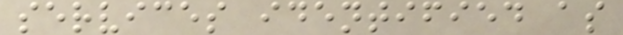services identified as
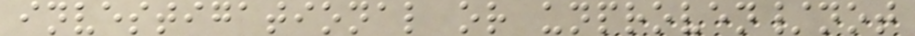investigational or unproven/not
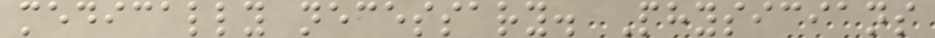medically necessary. Physicians
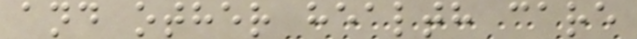and other health care
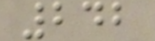242
